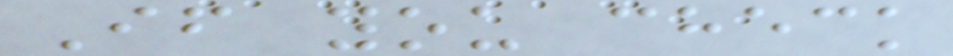If you check
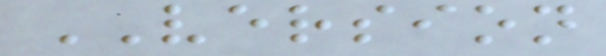VERSION
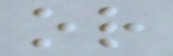or
